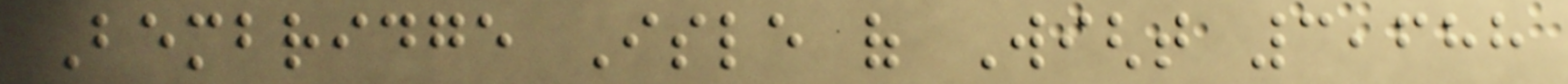Bembridge Isle of Wight 3,688
